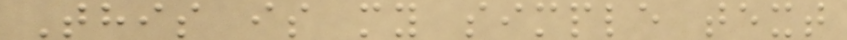This is my simple text
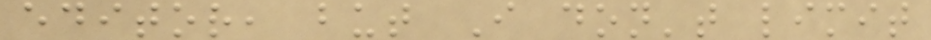editor, but I don't limit
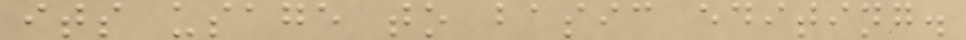its usage to basic editing.
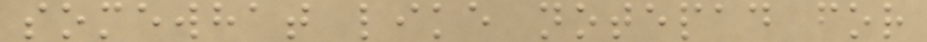somewhat like notepad for
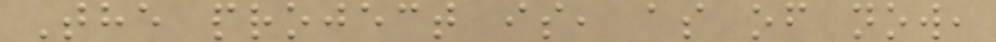The project is, as of now,
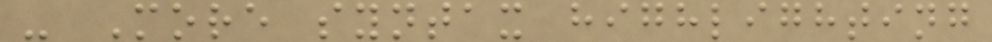- More syntax highlighting
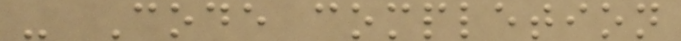- Code completion
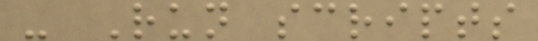- Run scripts
